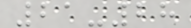21-28
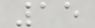15
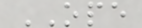OPE
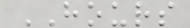HOURS
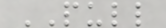PULL
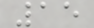15
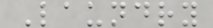Laundry
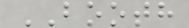BOOTH
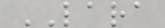LARA
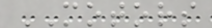MOTORS
